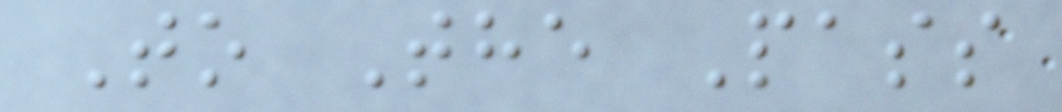To The Pass
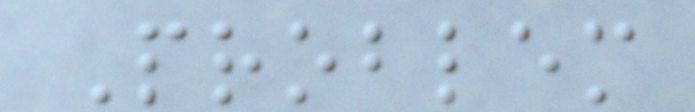Problem
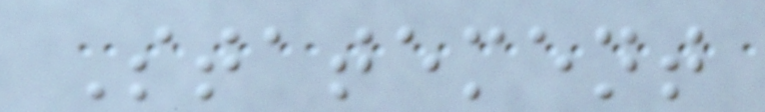Statement
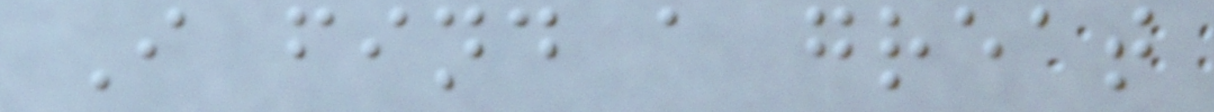I find a great
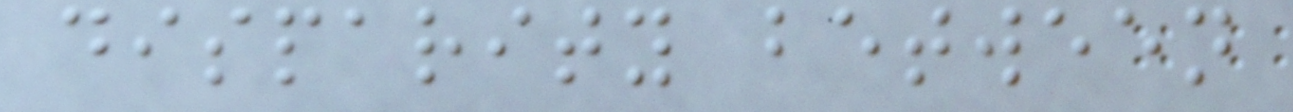disparity between
